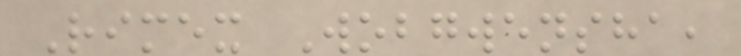Rimex Wobgwensha,
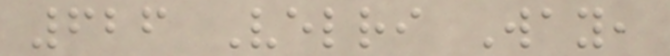626 Velri Way,
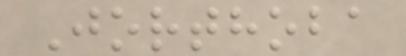Jorthoba
